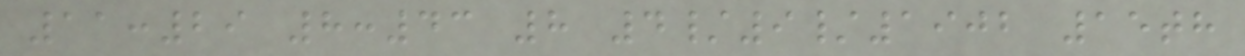11:29 8:43 8 4/9/1902 15th
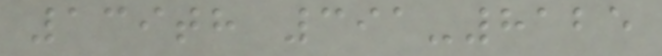139th 391-8125
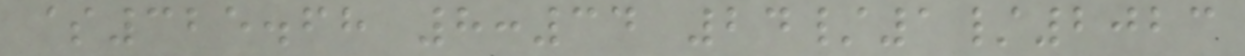$325.68 8:34 24/1/2023
